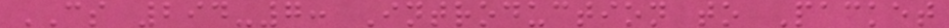CS 294-7: Introduction to Packet
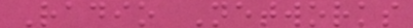Radio Networks
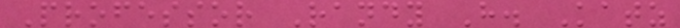Professor Randy H. Katz
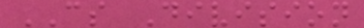CS Division
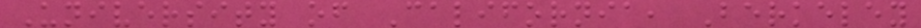University of California, Berkeley
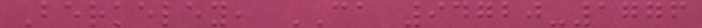Berkeley, CA 94720-1776
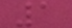1
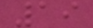19
